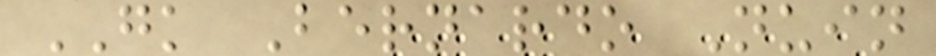GK Bernardo Nuin
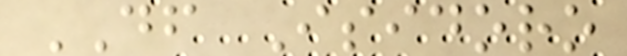DF Isidoro
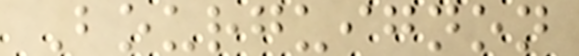Bourguignon
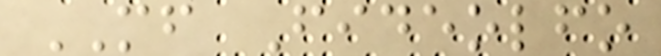MF Fideolfo
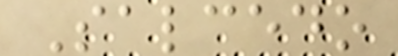Salcedo
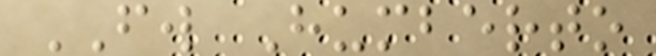FW Humberto
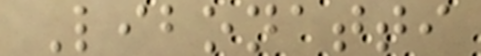Libonatti
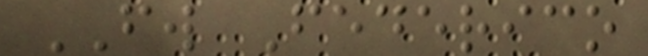FW Federico
